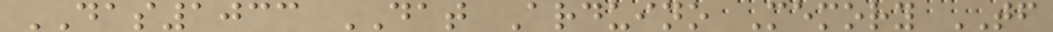DAS1033 DAT Arduino Memory TF
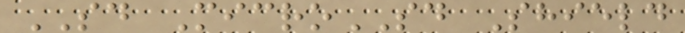SD MicroSD Shield
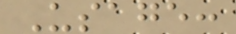Usage:
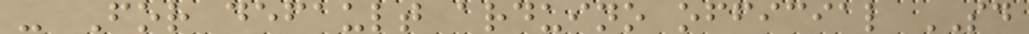- For default arduino official SD
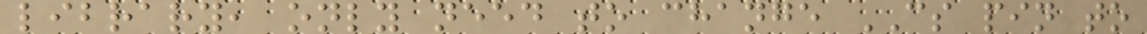library, only need to change CS pin to
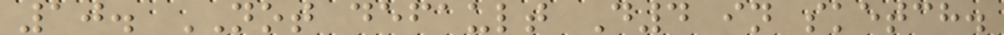10. NOT default D4 in sketch.
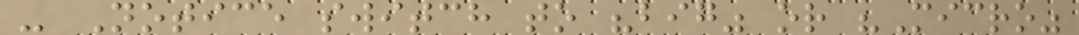- Notice switch to "big" or "Micro"
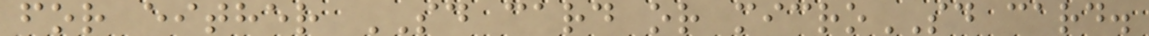for either SD card or microSD card.
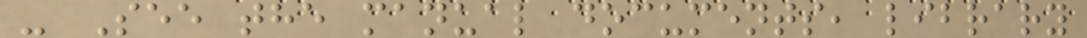- See the manual documents, library
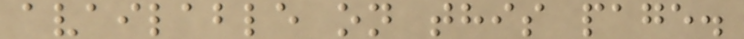available on this page.
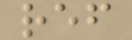ref
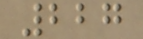227
